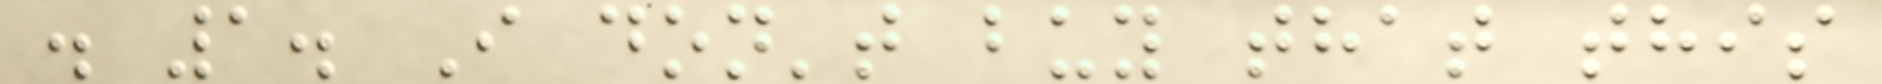. 1. I don't buy that this
